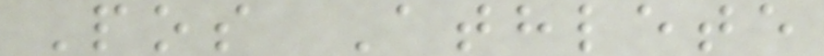Pos Athlete
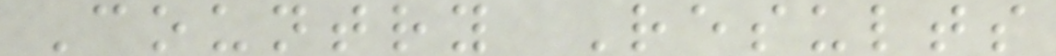Country Results
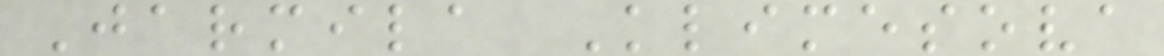Jarmila Klimesova
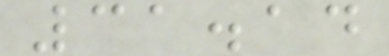31.14
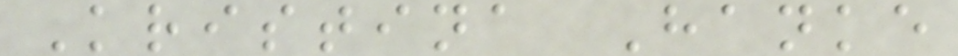Kristina Hanke
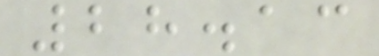28.13
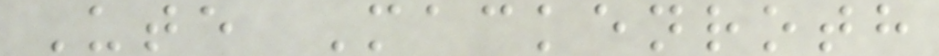Ute Mackenroth
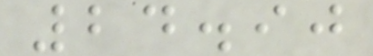24.90
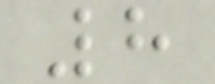8
